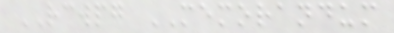RCWPG MEMORANDUM
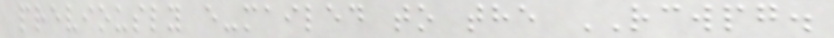previously e-mailed to the RCWPG.
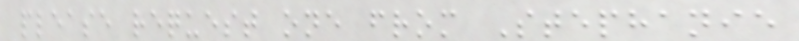please request one from Stephanie
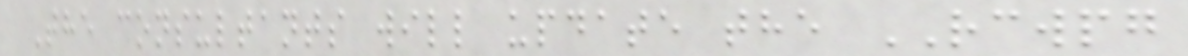The consultants will update the RCWPG
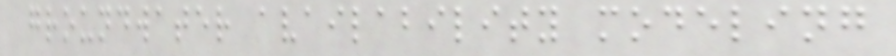groundwater availability modeling
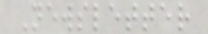Newsletter
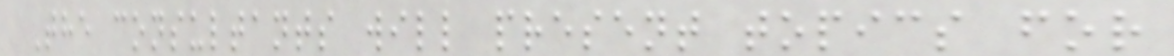The consultants will present topics for
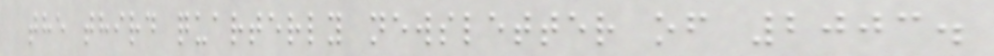the third quarterly newsletter of 2003.
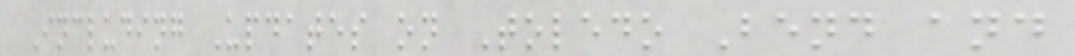Including Updates on Toledo Bend and
